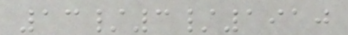13/3/1910
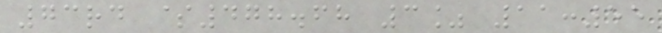73rd $478.68 3% 11:55
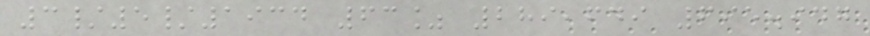3/5/1934 63% 289,649 695.947
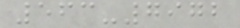563-7972
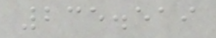235.519
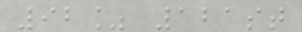92% 121st
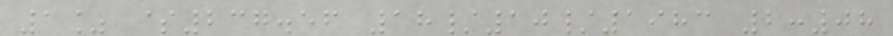1% $237.56 18/10/1983 2:08
